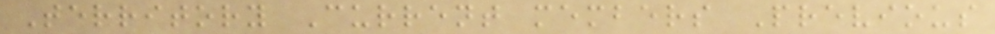Territory Current members Previous
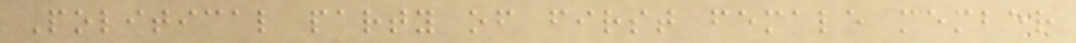Political party of first female member
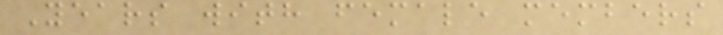Years with female members
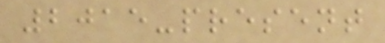2015-present
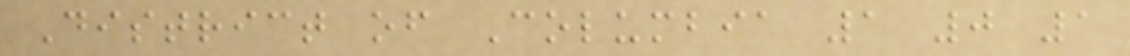District of Columbia 1 0 1
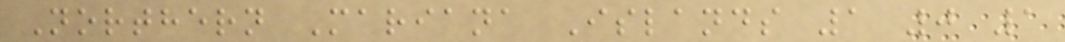Northern Mariana Islands 1 0 1
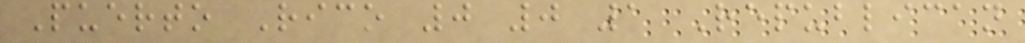Puerto Rico 0 0 1 Republican
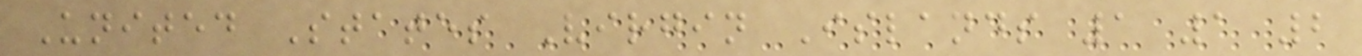United States Virgin Islands 1 1 2
